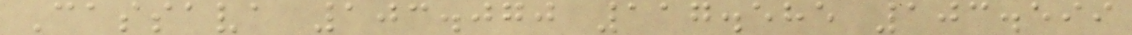Cassava 103.070 117.585 103.599
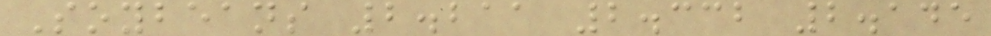Soybeans 2.211 2.332 2.145
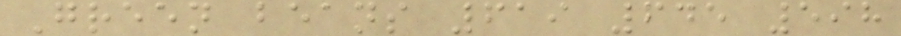Green beans 619 645 598
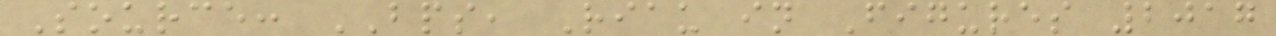Source: BPS, Riau in Figures 2017
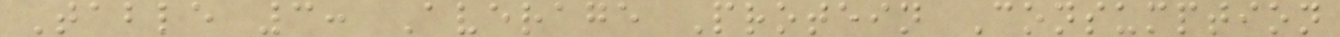Table 3: Average Protein Consumption
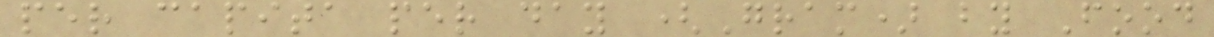per capita per day (Gram) by Food
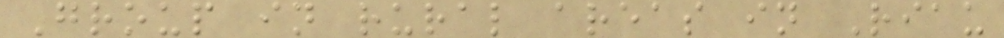Group in rural areas in Riau
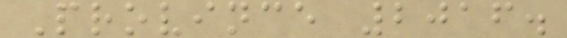Province 2016.
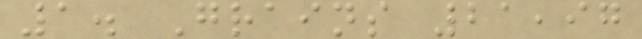1. Grains 21,97
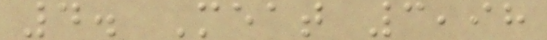4. Meat 3,98
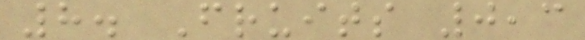8. Fruits 0,3
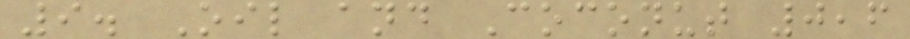9. Oil and Coconut 0,6
